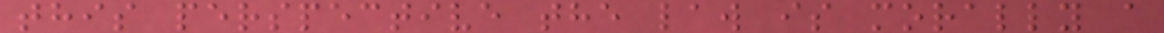this perspective the law is morally a
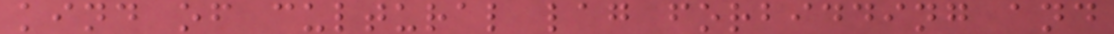kind of cultural lag forbidding and
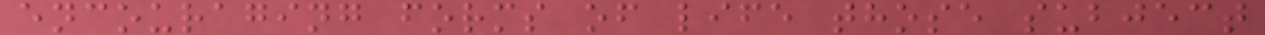encouraging forms of life those subject
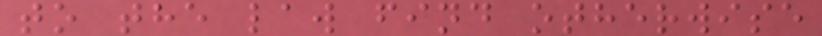to the law find otherwise
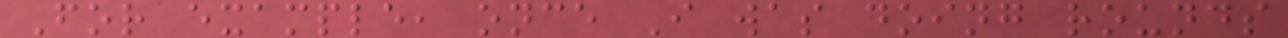For example, once I was doing rounds
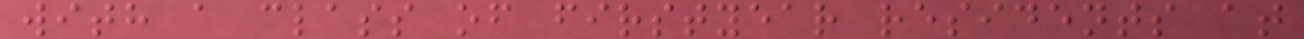with a class of firstyear residents at
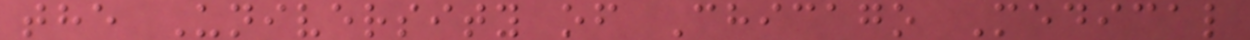the University of Chicago Medical
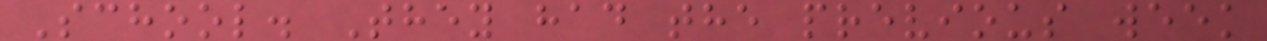School. They had the previous week
